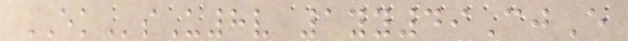EKsU8v 1yy49CjE
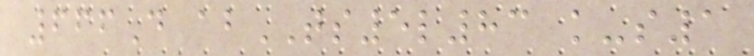666D abTS5l83 k-s1
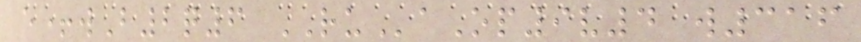e+wB2q6 RUaOp9v4 w316
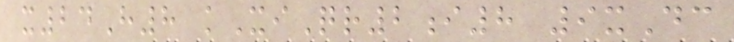x24H8 kXiQr2i8 9xDc
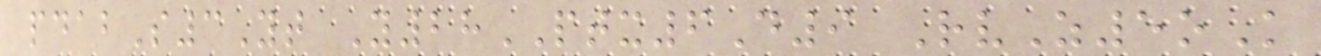pdabS3Yt Y28PTX6D9 RvZ5oK
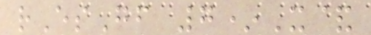rEsGf 7*X&
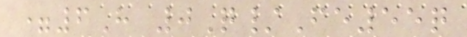=6H 0Q/Fe55q
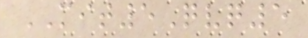MIT5Qvq5
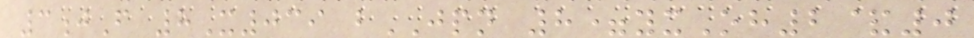3jF 8X039 bJPN 8=yxOh2&0
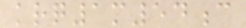krq1m54c
